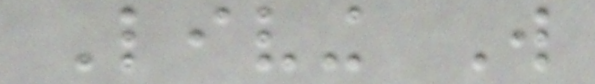Living Will
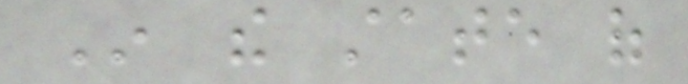In the state of
